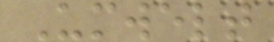Umwelt
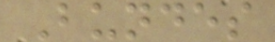Bundes
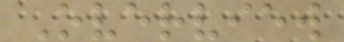Overview
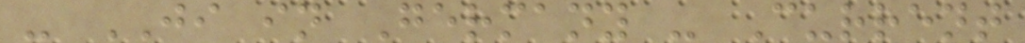- JI in Germany - Current
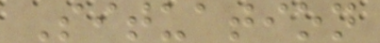Situation
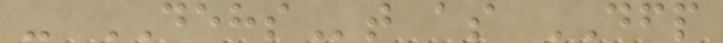- DEHSt as DFP
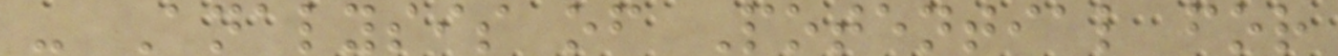- Analysis of Potential for
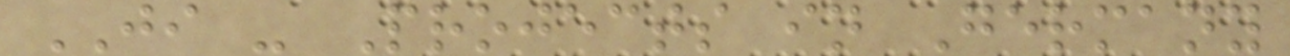JI - Projects in Germany
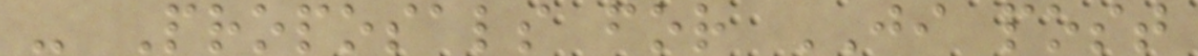- Proposals for JI post
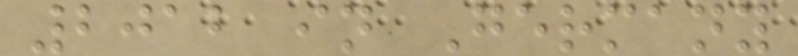2012 in Germany
